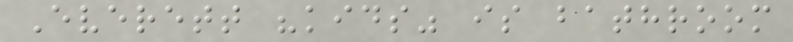Everett "kids" is bathroom
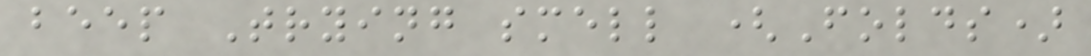beep Trying smell (Folds)
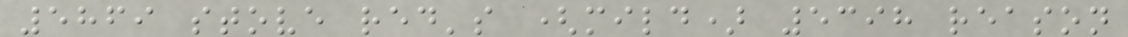5869 stove red's (mild) 5398 reason
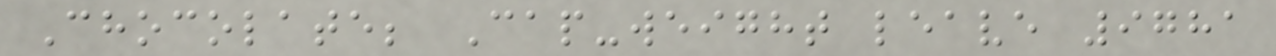Chocolate; Cap-weight leave 9781
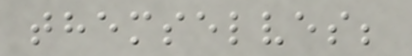themselves;
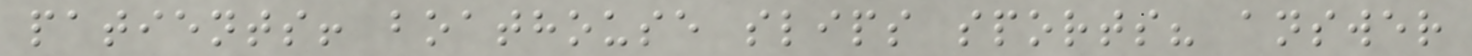patients! boathouse slips sports? answer
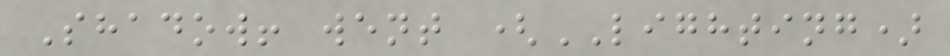Shadow! went (LIGHTING)
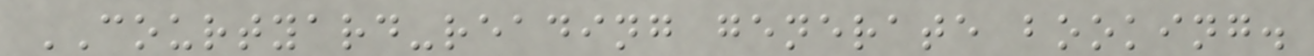COURTYARD-reading generate booking.
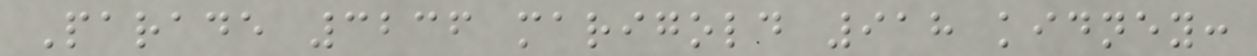Parade 3236 marigold 918 kidney:
